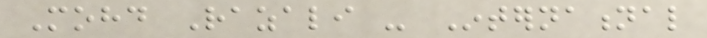Mohd Razali - International
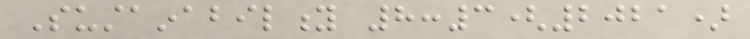Sustainability 8:3(2021)
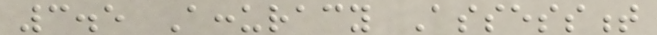3.5 Accuracy Assessment
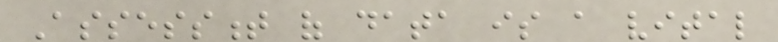Assessment of data is a vital
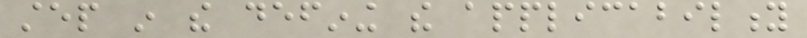step in the defining the applicability
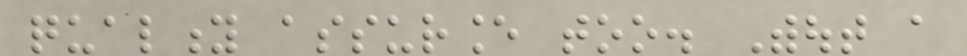quality assurance too. Without a
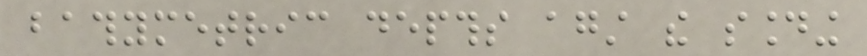bathymetric depths against the sounding
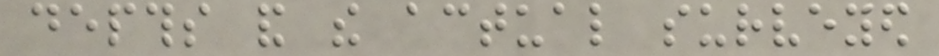depths and the actual surveyed
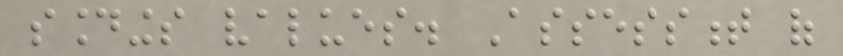soundings values. Assessment of
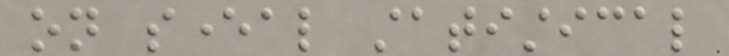on several statistical
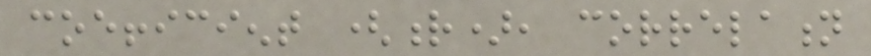coefficient (r), correlation
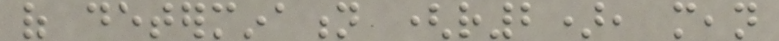of determination (r2), mean
